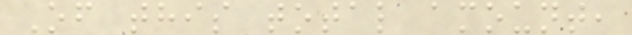Of this total amount,
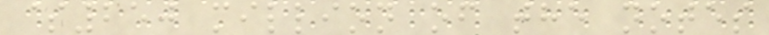$250 million of the notes
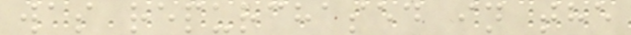was repurchased in the
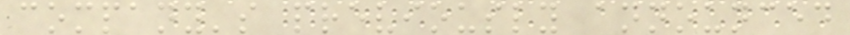company's previously announced
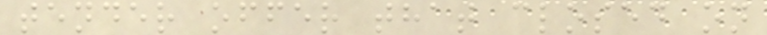tender offer that closed on
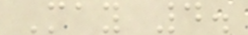May 4.
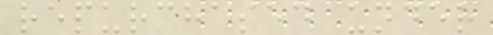repurchased under
